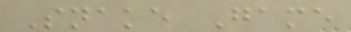Snake Game
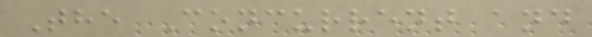The Concurrent and
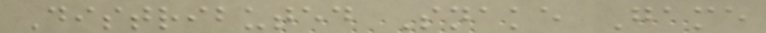Distributed Snake Game
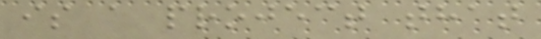is a project that
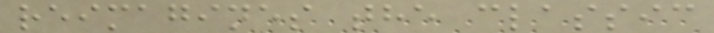reimagines the classic
